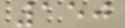150
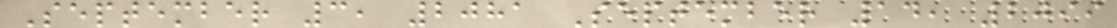September 3, 2081 September 14, 2099
